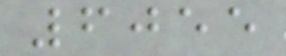6055
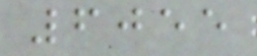6055
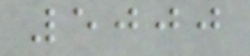5000
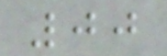00
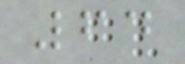64
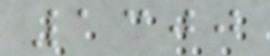1300
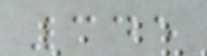345
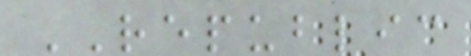REPUBLIC
